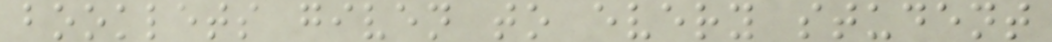booklets given to every student
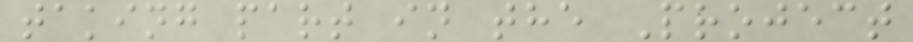taking part in the Project
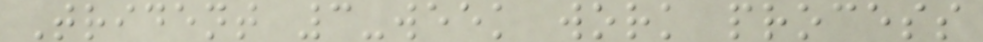Trident 3-week work process
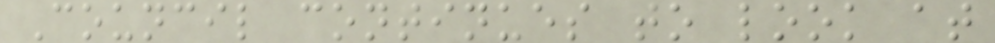Council continues to look at
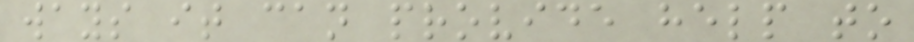ways it can provide help to
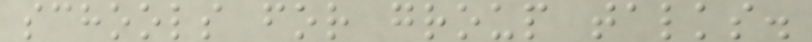schools for group talks.
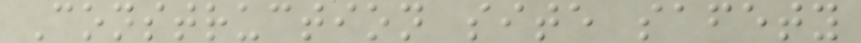Construction site safety
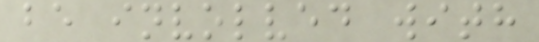be involved with
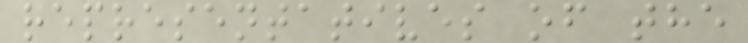representatives of the
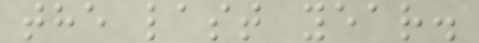the last year.
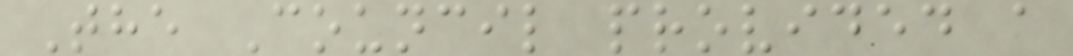The Council provided a
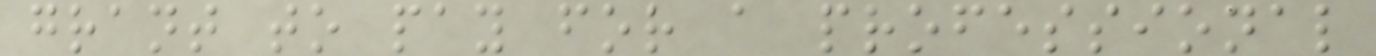grant to pay for a professional
